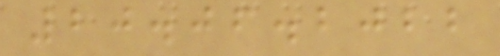20.06.2022
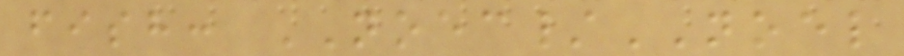fish: NOEC/NOEL
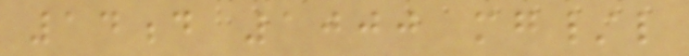14d 1000 mg/l
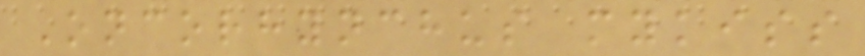Oncorhynchus mykiss
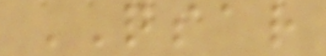QSAR
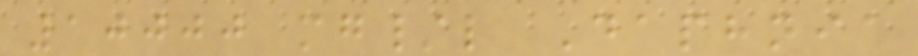10000 mg/l Daphnia
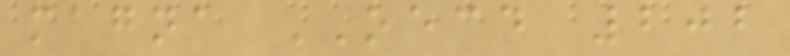magna OECD 202
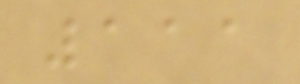111
